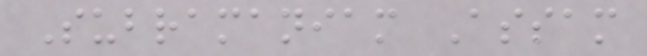Subramaniam Assam
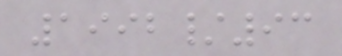1992/93
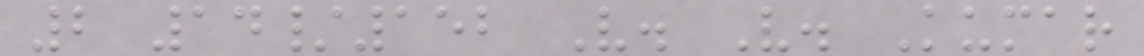2 14/152 V. V. Kumar
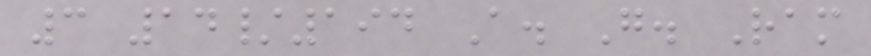3 14/194 A. G. Ram
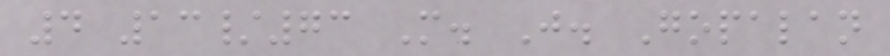4 13/73 M. J. Gopalan
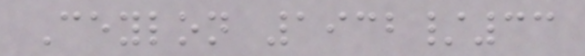Ceylon 1932/33
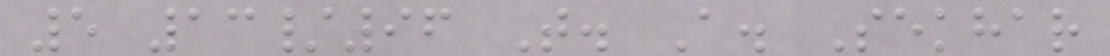5 13/96 T. A. Sekhar
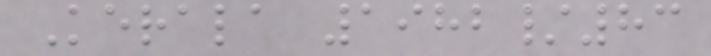Kerala 1982/83
